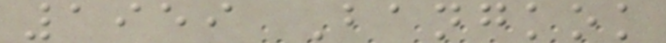1959 Bangkok
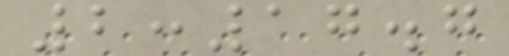2:17.7
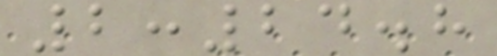2:24.8
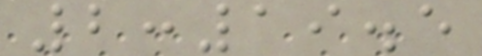2:19.5
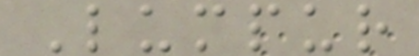Lumpur
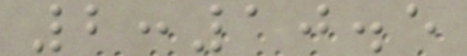2:10.5
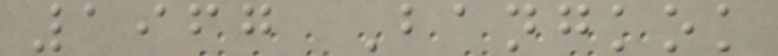1967 Bangkok
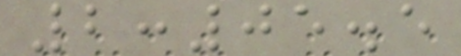2:05.5
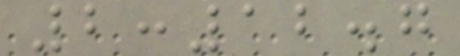2:12.7
